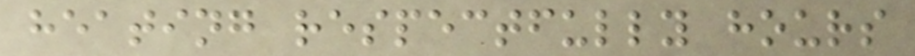heating respectfully hours
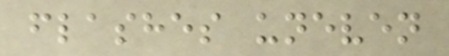flashes uneven
